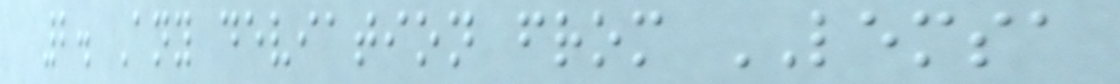2. Any deviation from LEMSA
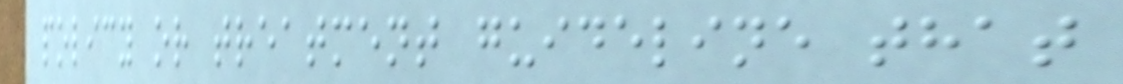policy or treatment guideline that
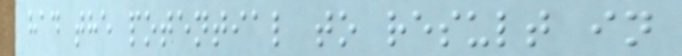had the potential to result in
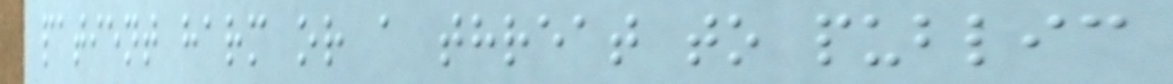patient harm or a threat to public
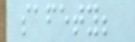safety;
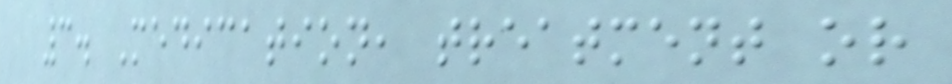3. Medication, treatment or
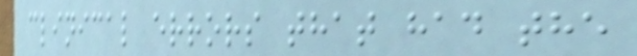clinical errors that had the
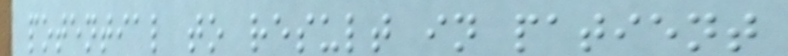potential to result in patient
